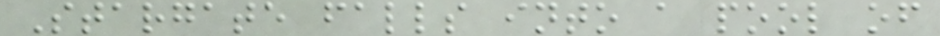Stargate falls into a pool of
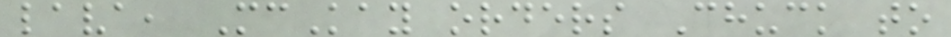lava, McKay orders Chuck to
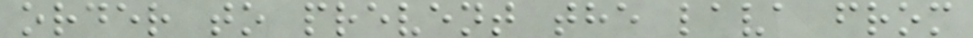order to prevent the lava from
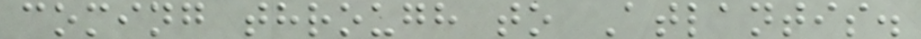coming through to Atlantis.
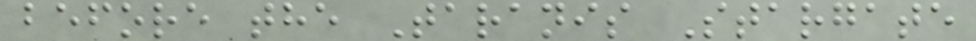before the Taranis Stargate
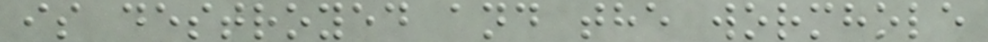is destroyed and the wormhole
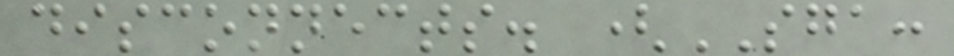disconnects. (SGA:
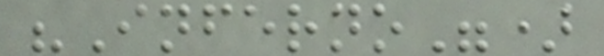"Inferno")
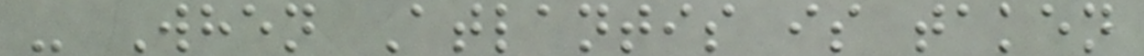- When Atlantis is taken
